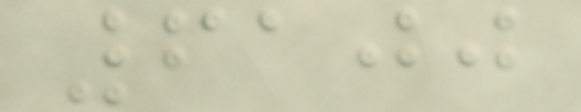6100
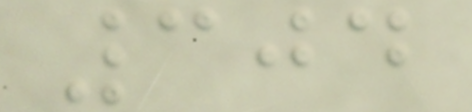304
